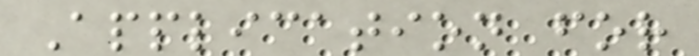Application for
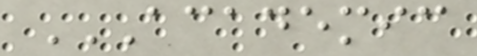ACADEMIC
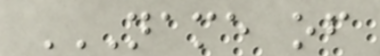NAME OF
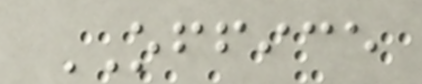OFFICE
